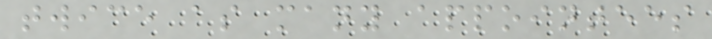twice as many appointees
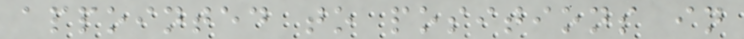appointed to positions in
